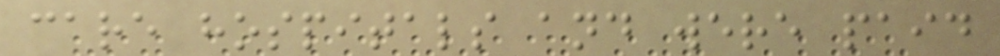care hospitals and were paid
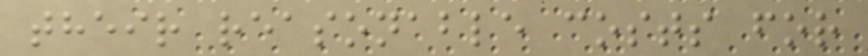their reasonable costs for
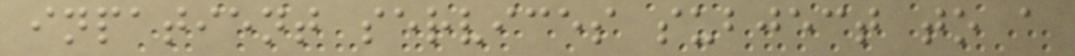inpatient services subject to a
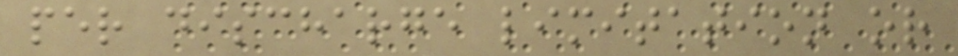per discharge limitation or
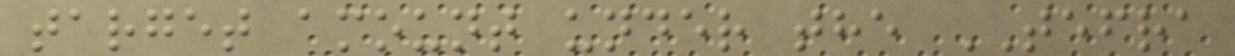target amount under the TEFRA
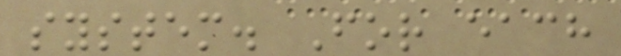system. For each
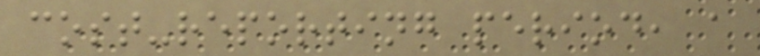cost-reporting period, a
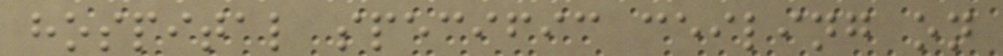hospital specific ceiling on
